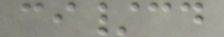ci/cd
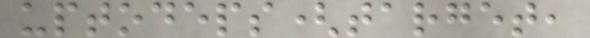uptodeps(target,
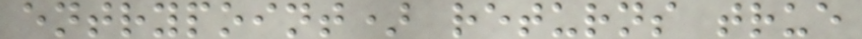entrypoint) returns true
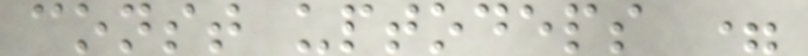const uptodeps =
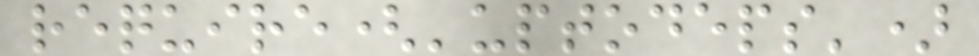require('uptodeps')
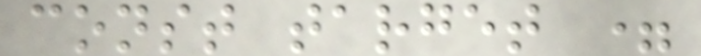const target =
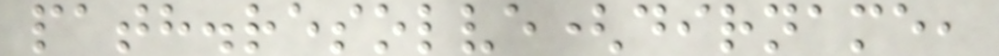path.resolve(dirname,
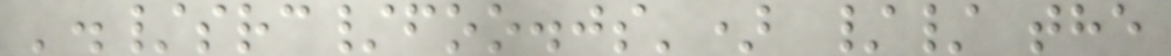'./src/foo.js') // the
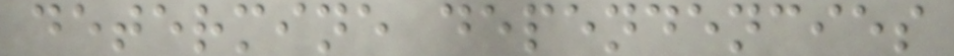determine dependencies
